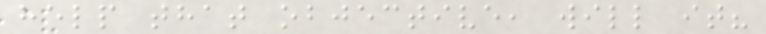help that objective, will it?
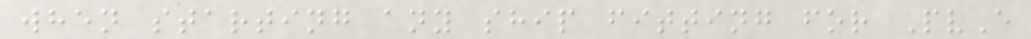when starting any ship fitting for PvE
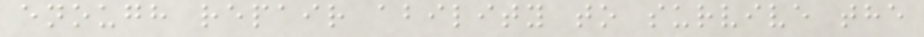enough repair ability to survive the
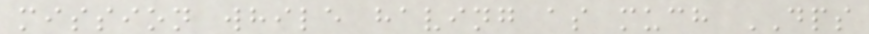mission while having as much DPS
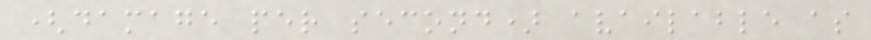(damage per second) available as
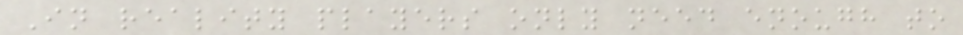In reality players only need enough to
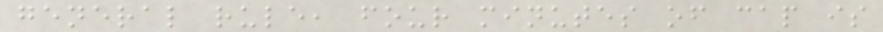general rule, four minutes of cap is
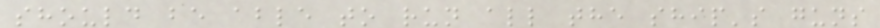should be able to run all the ship's guns
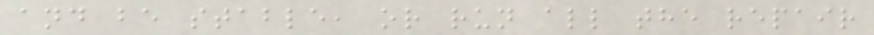and be stable, or run all the repair
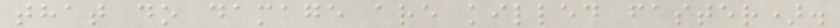that do damage are killed faster).
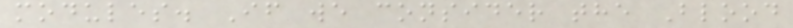modules. If we consider the Blood
